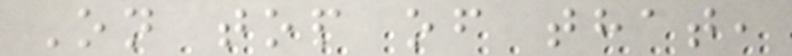On top of that,
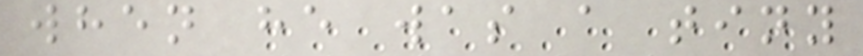when he was a tiny
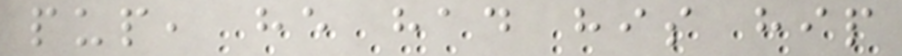pup, he had his hip
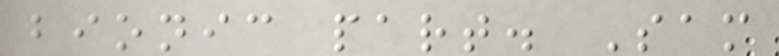bionic part. Sam
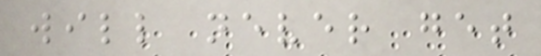will never get
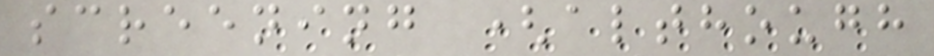screening (although
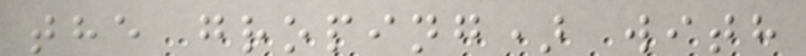the groping) with
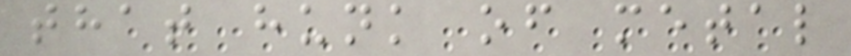that hunk of metal
